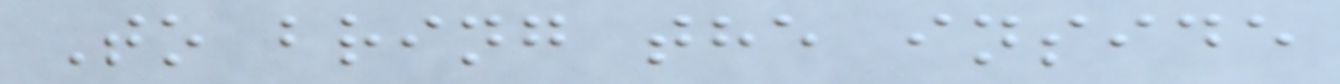To bring the inside
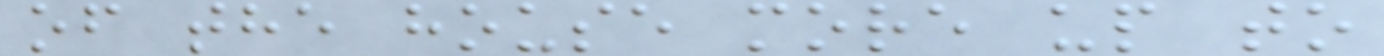of the house more up to
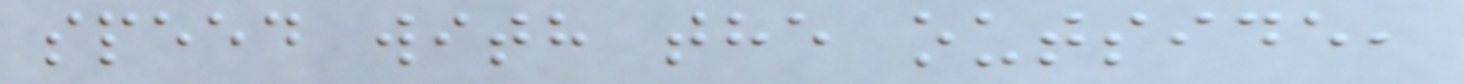speed with the outside,
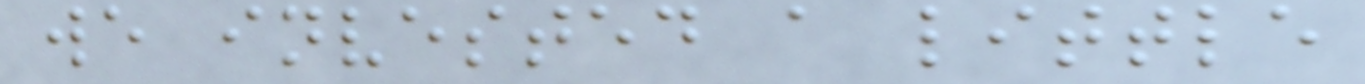we invested a little
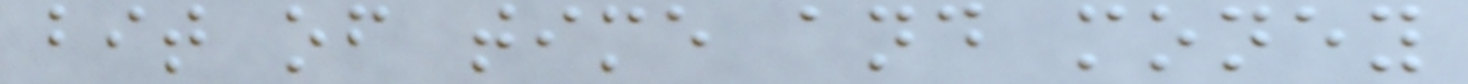bit of time and money
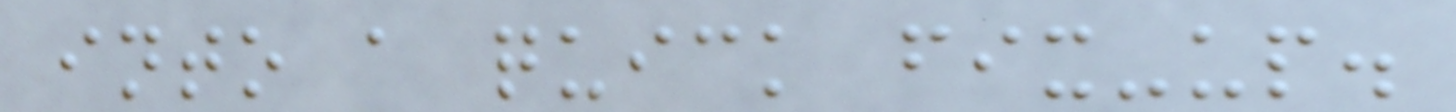into a quick fix-up.
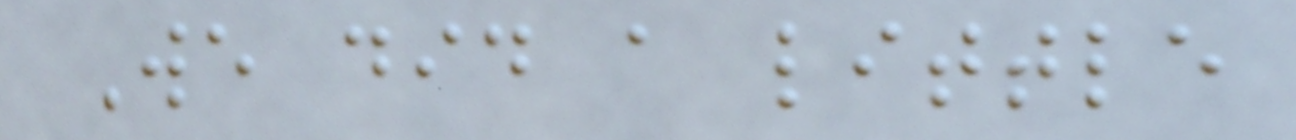We did a little
